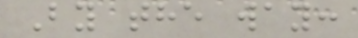By the way:
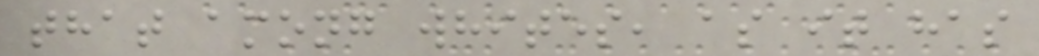that among whites, as it has
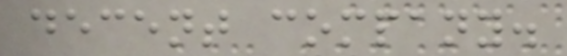decent company.
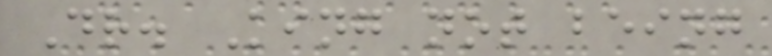Dr. King not being
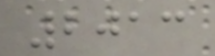2013
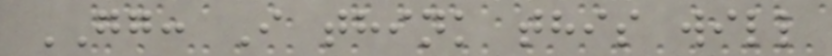GG: I think this will
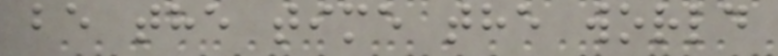be the time the world
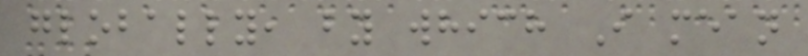globally, by which I mean
